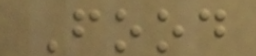Food
